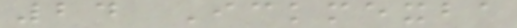24 Ickmexba
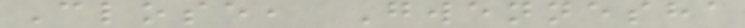Close, Gwennesha
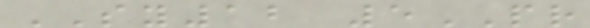SY12 5PR
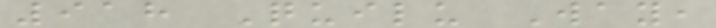918 Quilu Way,
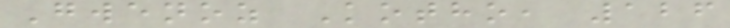Gwenoz Kotho, 126
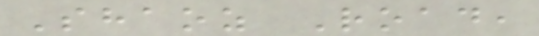Shaoz Road,
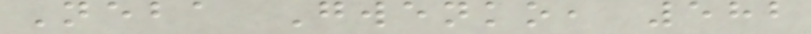Neba Gwenko, 582
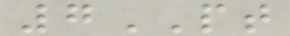7PT
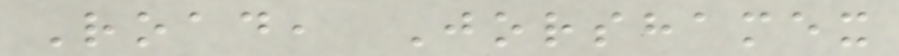Road, Jorshamex
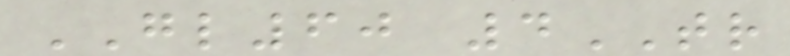GL60 4TR
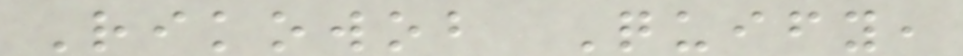Rikowob Quify,
